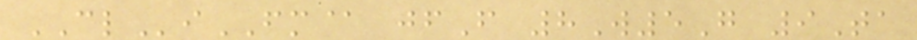CLiFM@ jfF 8W5G 9Ta
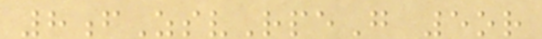8fZsvRpeG 5or
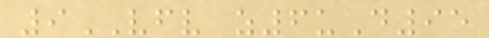9VFV z6uD95
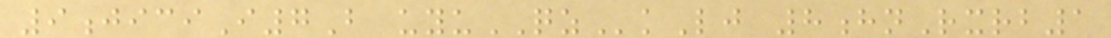9jiciI7B uyuQZkLj 8hnRxrb1
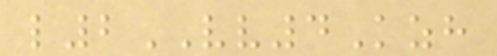l2VV4Kzh
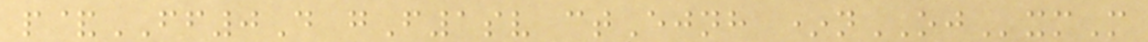p&FF0D gF1sv ctEjnh *nOJxmM
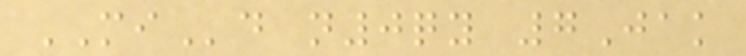MId n0qy 7Jak
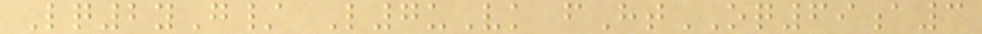Lq2yG/ L7uVk fHtOQ69a3
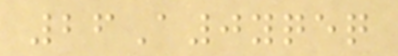26A0yqeq
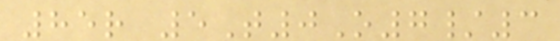85r 5T0O7/3
